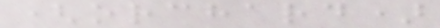(orchard)
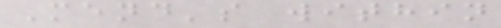Mend's within
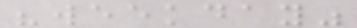"weekday"
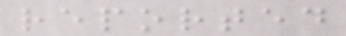reported
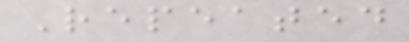Repeated
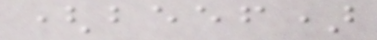(beef)
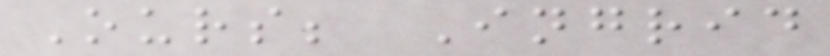Ours; Ingrid
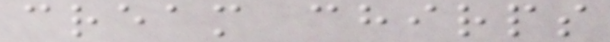cream chirps
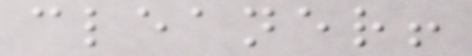cleaner!
